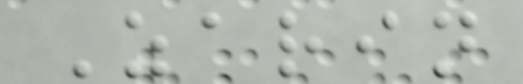Zarin
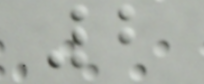2
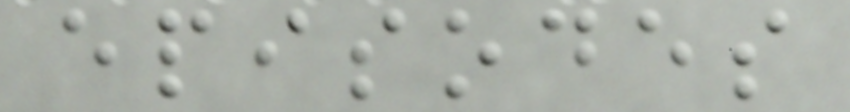episodes
